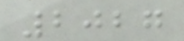2027
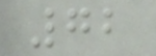72
